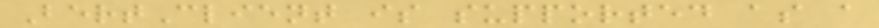BertClient is supported as a
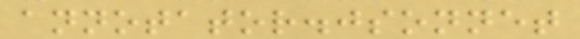annotator.jsonnet
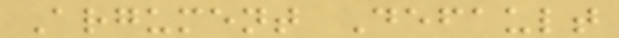Argument Default
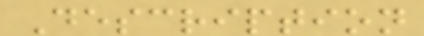Description
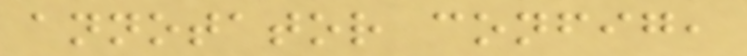annotator config,
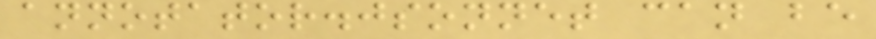annotator.jsonnet can be
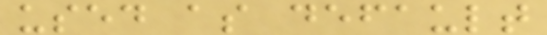used as default
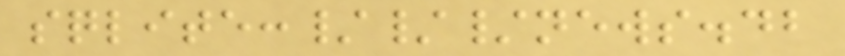sqlite:///news.db
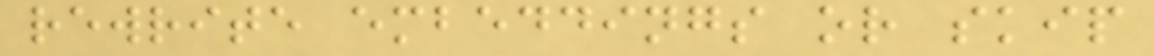rewrite embeddings or skip
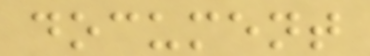document
